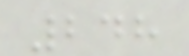248
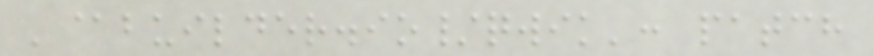'@builder.io/qwik': patch
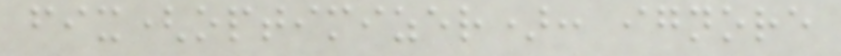fix(optimizer): ignore
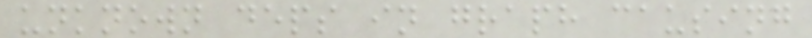unknown deps in graph causing
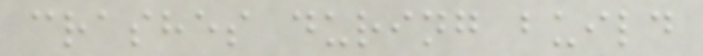crashes during build
